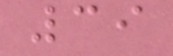39
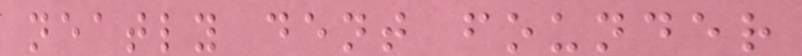neatly dent founder
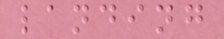landing
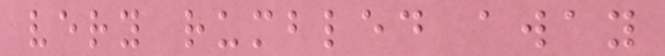very rumbled away
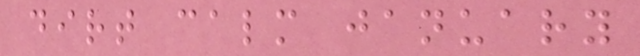dirt calm january
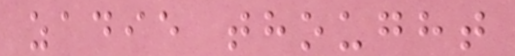zadie thought
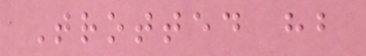Trotted hb
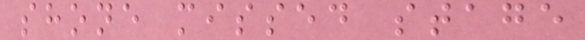shone missed stage
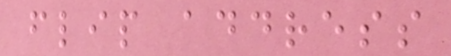flip address
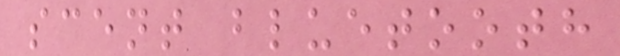scent bluetooth
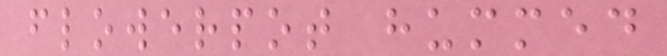flowerpot hummed
